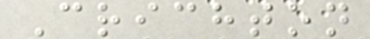Crichton
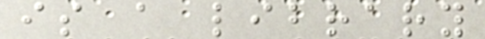is a library
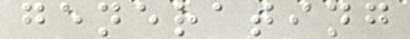generating
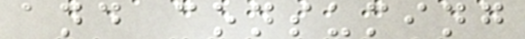and consuming
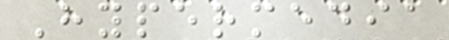Hypermedia
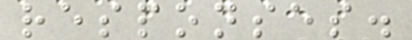responses.
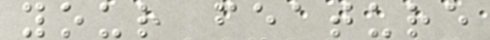your feature
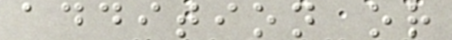addition or
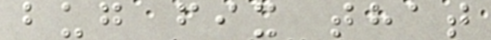bug fix that
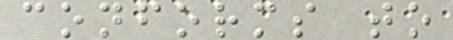conforms to
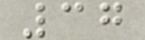37
